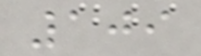109
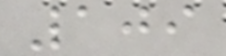109
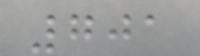701
